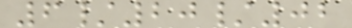6/20/02
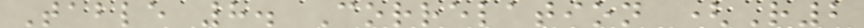Table 8. Correlation (R2
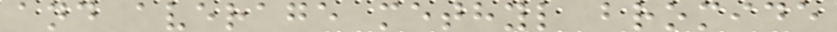and average methyl bromide
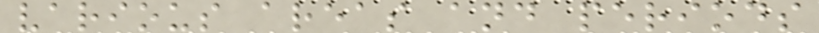various areas and periods
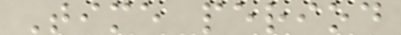Time period
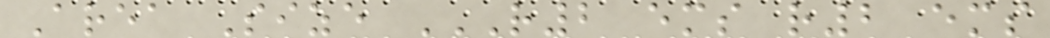Area Size R2 EMS R2 EMS
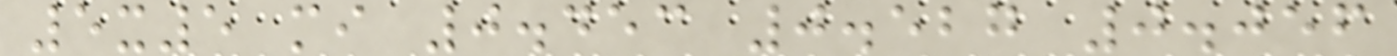5x5 mi 0.453 0.527 0.056
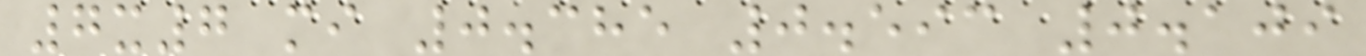7x7 mi 0.385 0.593 0.109
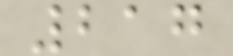217
